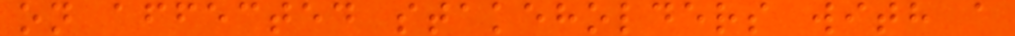on affected stakeholders with a
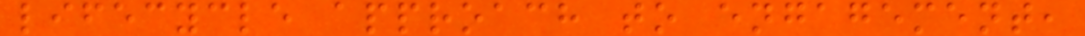lifecycle approach to engagement,
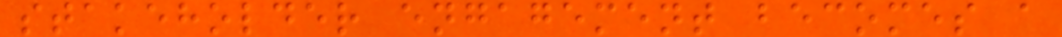stakeholder engagement becomes a
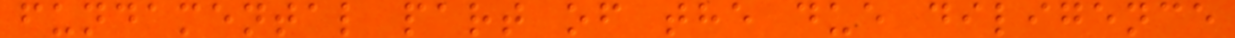fundamental part of the due diligence
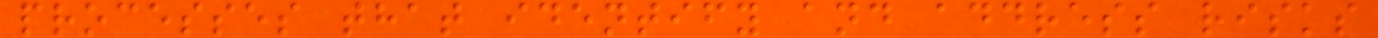processes that identify and address risks
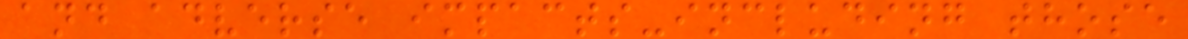and adverse impacts-including those
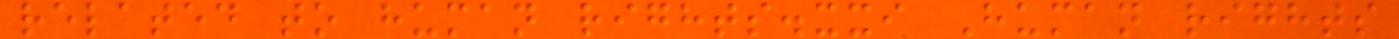related to human rights.xxi Human rights
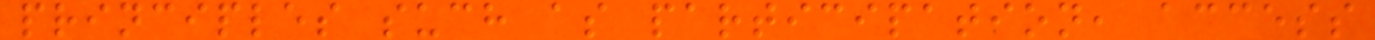principles such as participation, access
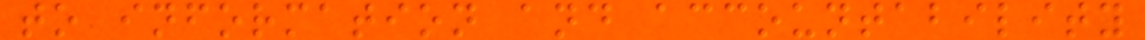to information and accountability
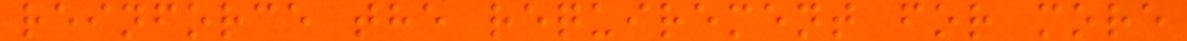reinforce the requirement for more
